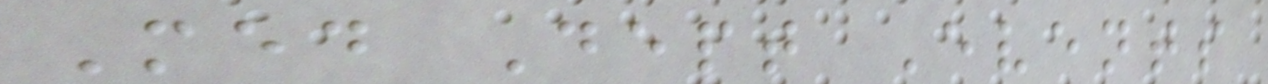Med Dept Events
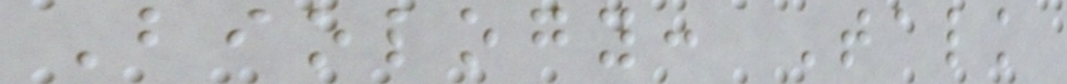Biology: Talk
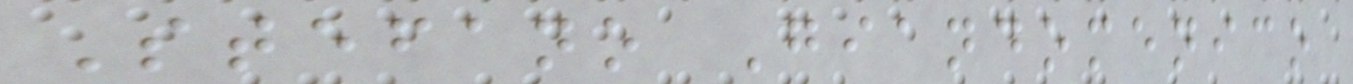Stefano Giandomenico
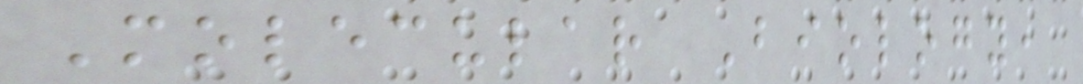Molecular Biology,
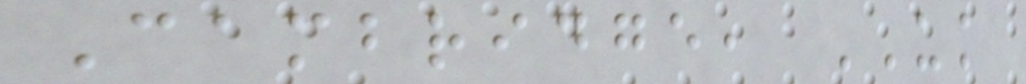Cambridge, UK
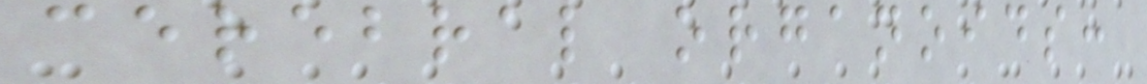cerebral organoids:
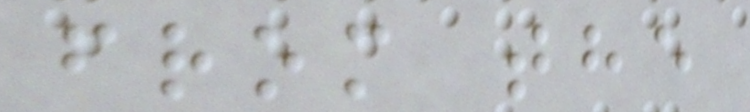from the
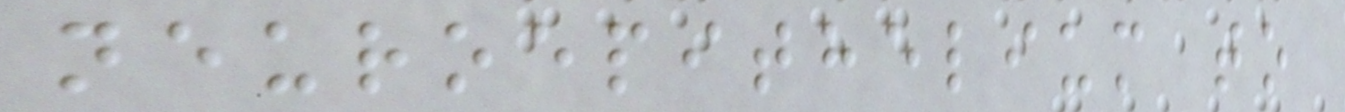neuroepithelium to
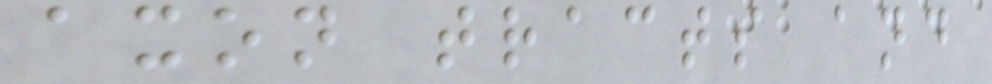axon tracts and
